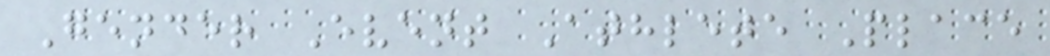Gender Event Athlete Place
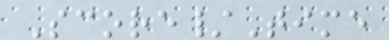Score/Time
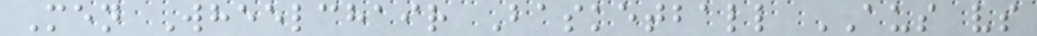Men Wheelchair Basketball AUS vs
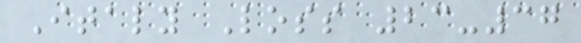Italy Loss 23-37
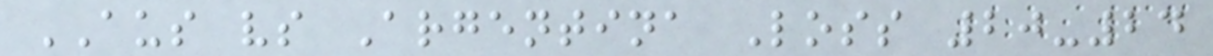AUS vs Argentina Loss 20-24
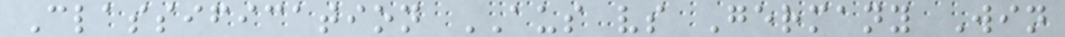Classification AUS vs Germany Win
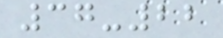37-22
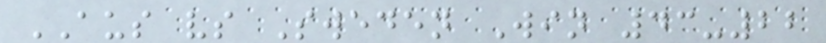AUS vs Sweden Win 43-22
